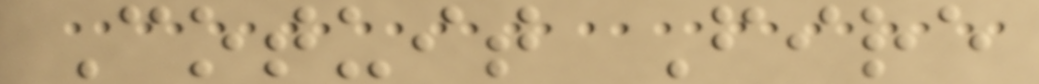Cotuit Fire
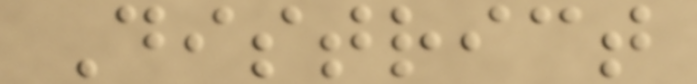District
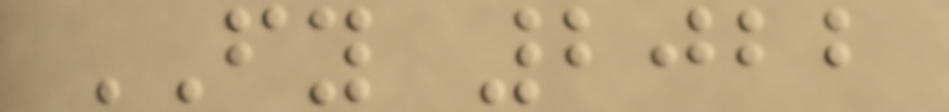FY 2022
